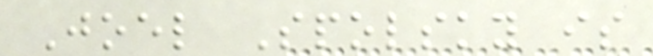Joel Spolsky is
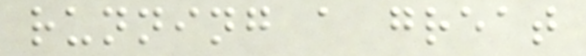running a great
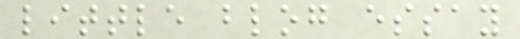little blog essay
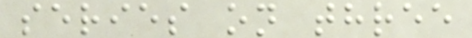series on three
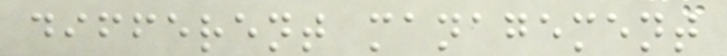different management
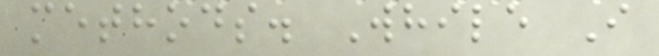methods. While I
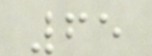65
